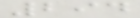294
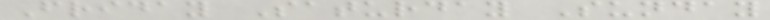Friday Saturday Sunday
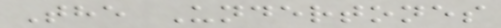The Undertones
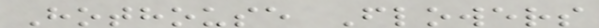Hothouse Flowers
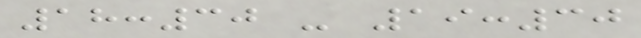18:30 - 19:30
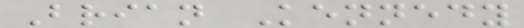Brian Kennedy
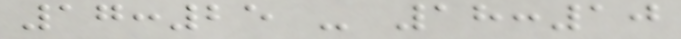17:25 - 18:10
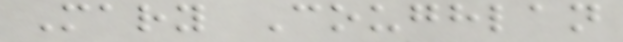Mary Coughlan
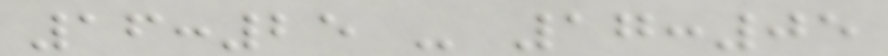16:25 - 17:05
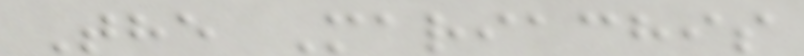The Mariachis
